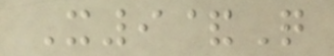X9&Q
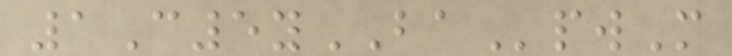1C5yBApwM
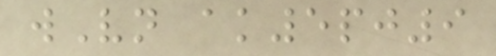wVn ak5pj9
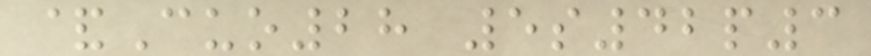&Cuo28 5s42p3
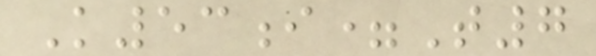K53i=T7
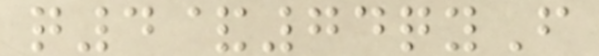q4&74qyF
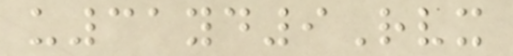u31yd9Rvx
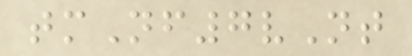tmNf7vNt
